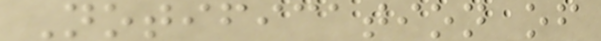Notification of
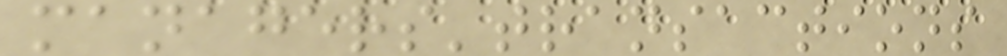managers'transactions
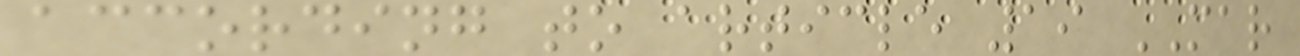according to article 19 MAR
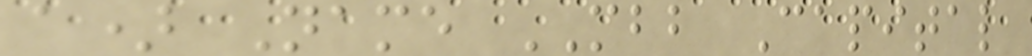a) Name MBB Capital
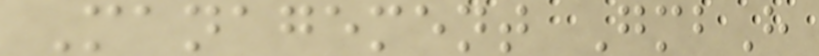Management GmbH
